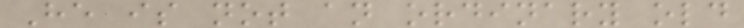He is not an ordinary old
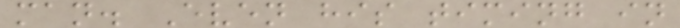man. Even his timing in
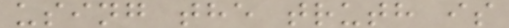using the truth is
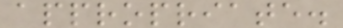appropriate.
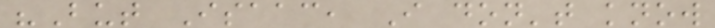"But Isaac, I don't know
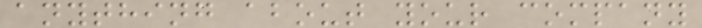anything about your company
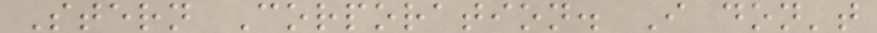Stern Corporation. I don't
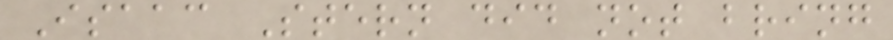Isaac Stern did not bring
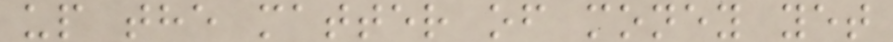up the matter of money yet
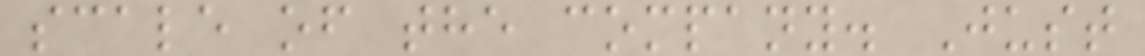scale of the company. Just
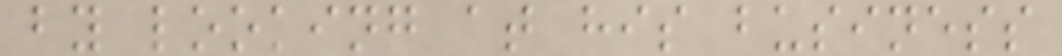by looking at his business
